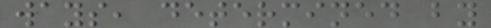ways, determined by
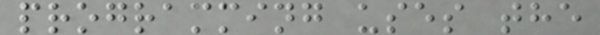programming uses the
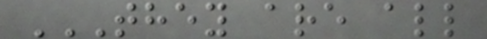THEY ARE ALL
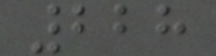228
